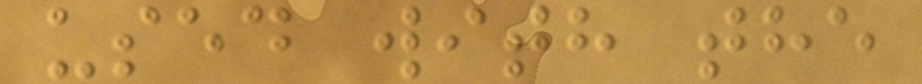used with the
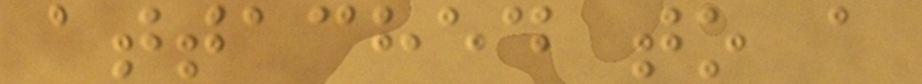attached to a
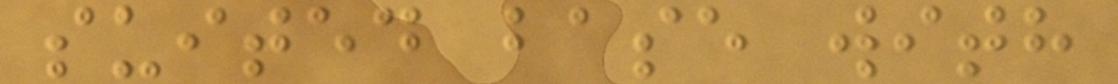suited base with
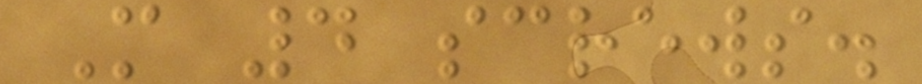M 4 screws.
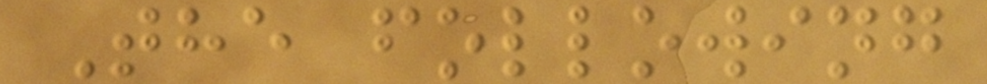The following
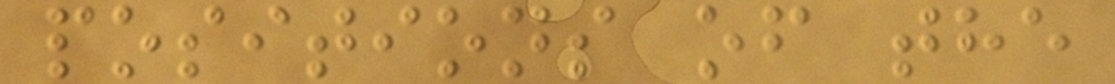positions of the
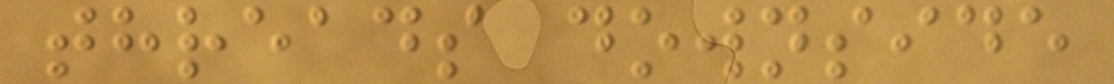threads downside
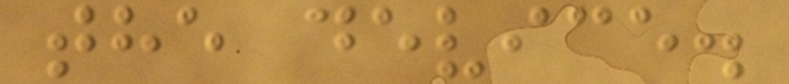the device.
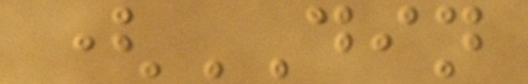(DIN
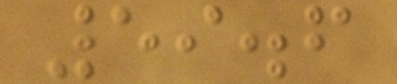59.6
